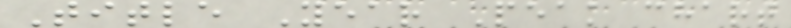Title Year Peak chart
